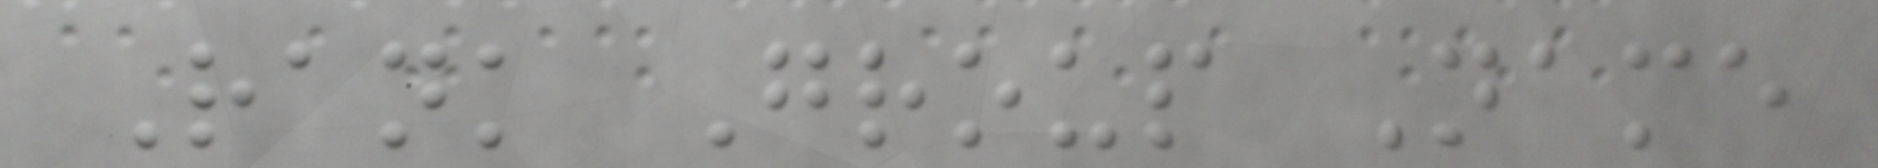Rank Group Name
